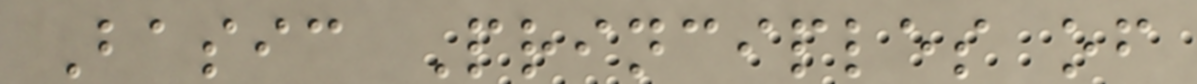Basic Principles of
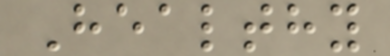Healthy
